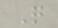Q
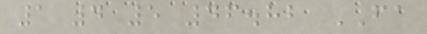1 4 5 46.82 FA
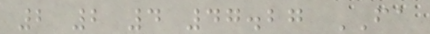2 2 4 47.27 FA
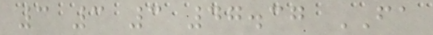3 3 3 47.37 FA
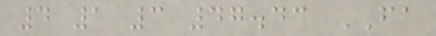4 1 3 47.43 FA
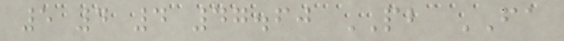5 4 4 47.60 PB FA
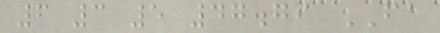6 3 5 47.79 FA
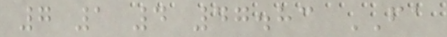7 1 4 47.83 FA
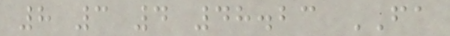8 3 4 48.23 FA
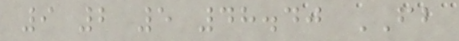9 2 5 48.40 FB
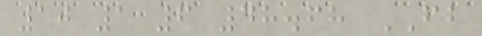10 1 6 48.68 FB
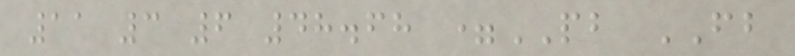11 3 6 48.68 =PB FB
